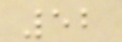52
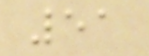51
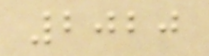2020
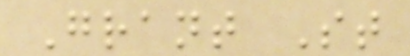Grant St
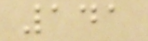141
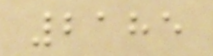2185
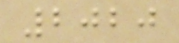2020
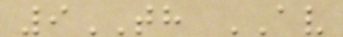9TH AV
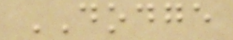DODGE
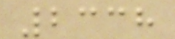2338
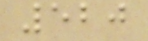520
